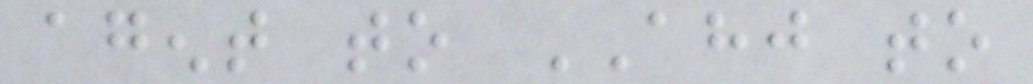agent to AHJ to
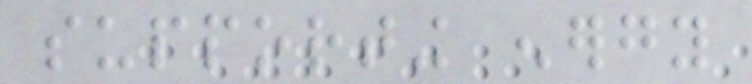supporting energy
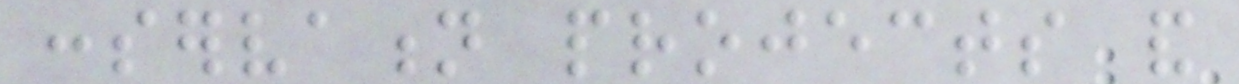conservation projects and
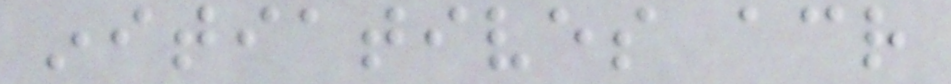initiatives across
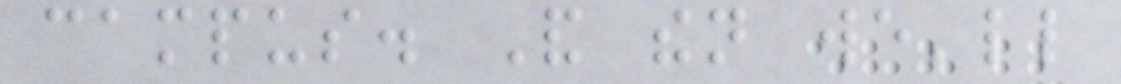campus. And then we'll
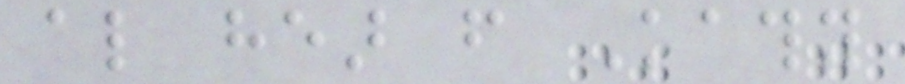also hear from Kathy
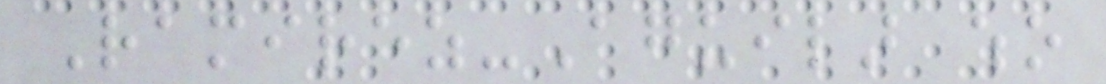Ramirez-Aguilar who
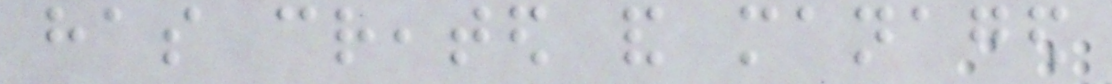has created and managed
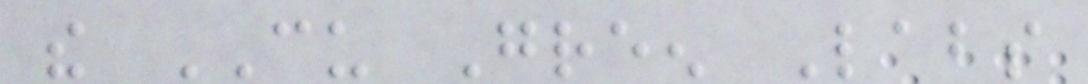the CU Green Labs
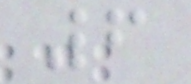6
